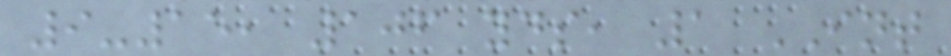9-15, 106 yds, 1 INT
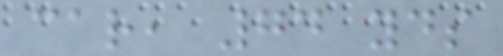car, 74 yds
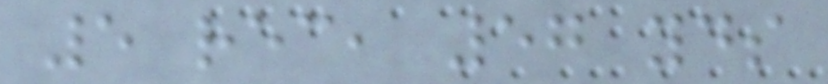5 rec, 57 yds
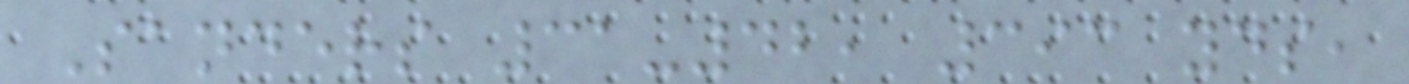Sanders 31-42, 393 yds,
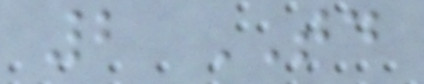2 TD
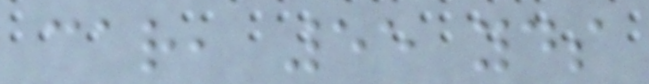car, 55 yds
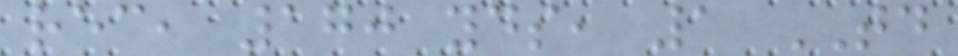rec, 170 yds, 1 TD
